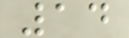14
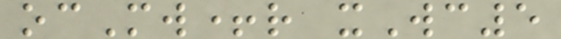ocMw+r xWc5
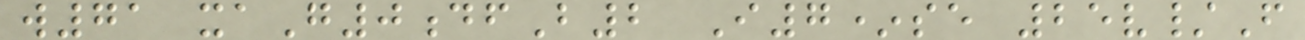w71 xaG0dfB2 I7*se 25v/F
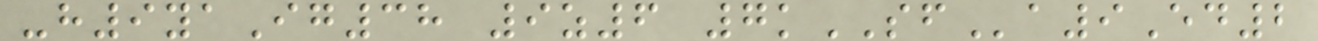-h9yaIg38 9z6 7kSFa9Ed2
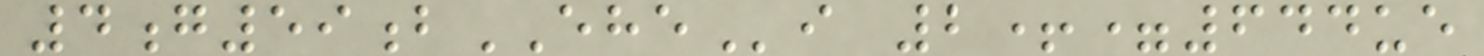4g59bEHEi 2+=644ue
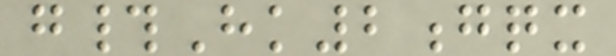g#Hk2gqx
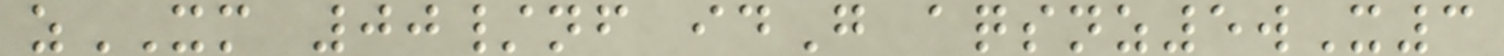zXM 00/nf idG aqsnz5wX3
